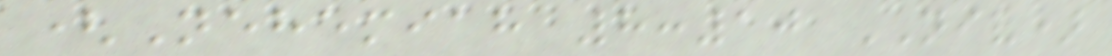(Nehemiah 8:10 NIV)
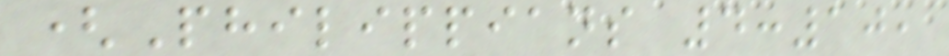(Philippians 4:10,
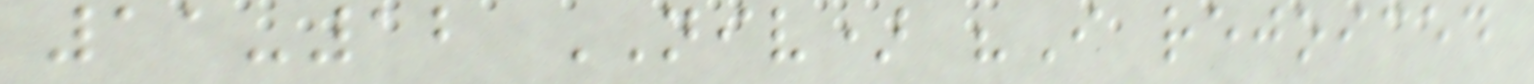11-12 NIV) "I rejoiced
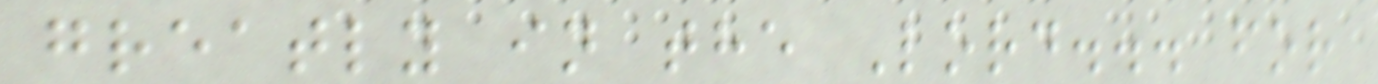greatly in the Lord... for
